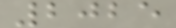2025
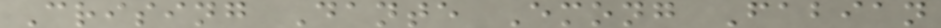Crising Dante Emong Fabian
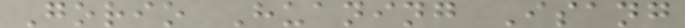Gorio Huaning Isang
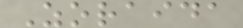Zoraida
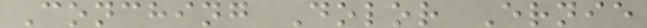Conching Dolor Ernie
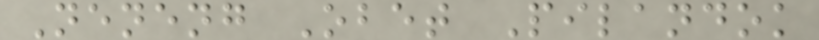Neneng Obet Pilandok
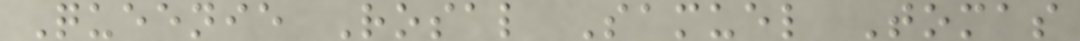Queenie Rosal Samuel Tomas
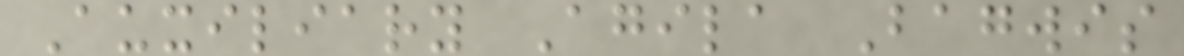Auxiliary Agila Bagwis
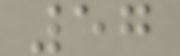57
